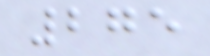275
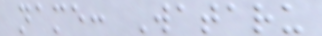name: Wataru
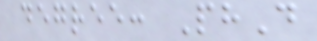degree: PhD
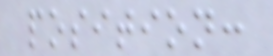position:
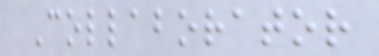Collaborator
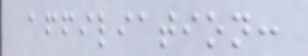affiliation:
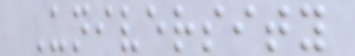University
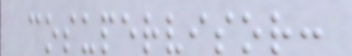cosupervisor:
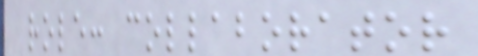role: collaborator
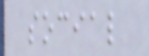social
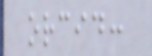orcid:
